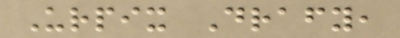Urpix Drafy,
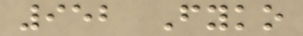952 Fyko
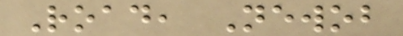Road, Newob
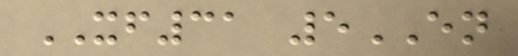XF31 5EN
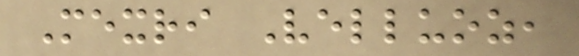Mexri Velluoz,
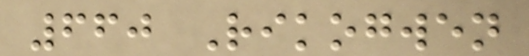660 Rikogwen
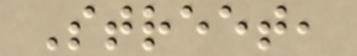Street,
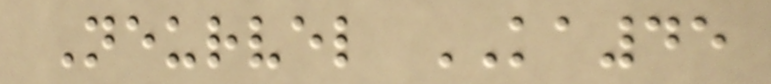Neurvel KA45
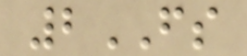2FS
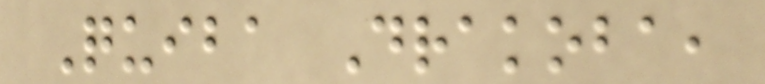Quiba Drakoba,
